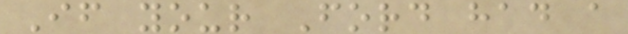If your Ford had a
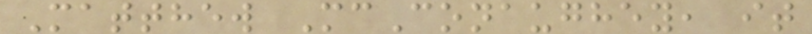Matthew McConaughey, it
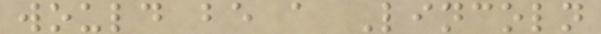would be a Lincoln
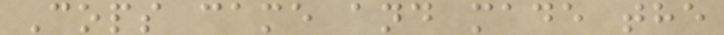Cops came and made the
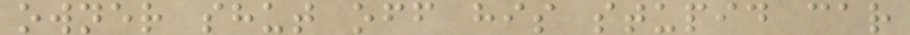owner shut off his stupid car
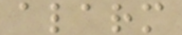alarm
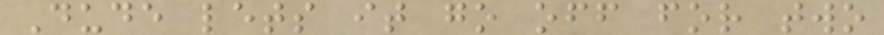Dude lets it go off for two
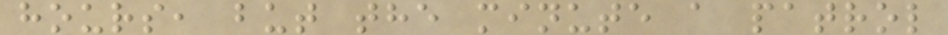hours, but the minute a patrol
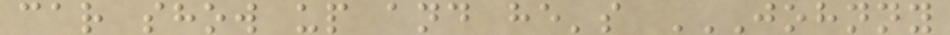car show up and he's JOHNNY
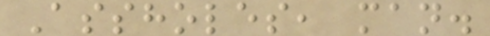Assholes, man.
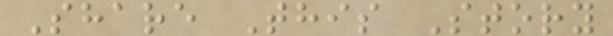Share This Story
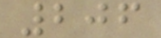206
